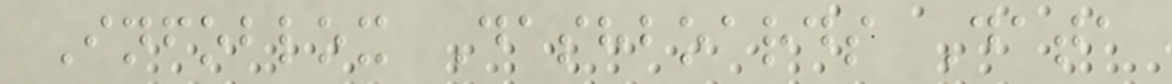Infoblox Dashboards Data
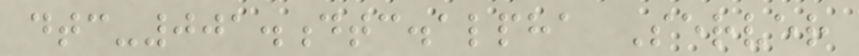dtc-001.dtc.alpha Server
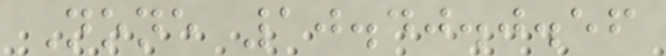None 10.40.0.56
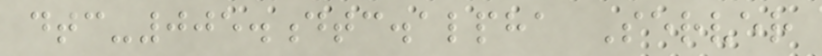dtc-005.dtc.alpha Server
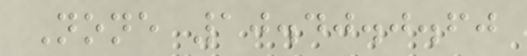None 10.40.0.60
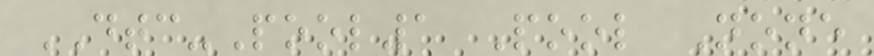DTC-Pool1 Pool None
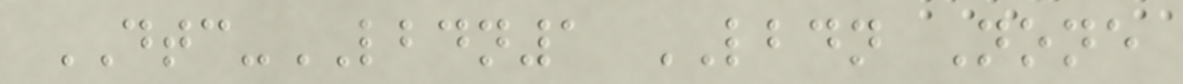DTC-LBDN1 LBDN None
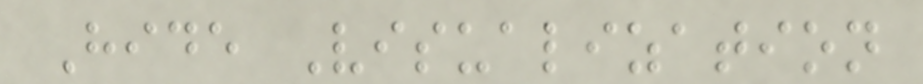Hide Visualization
